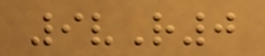9vR0
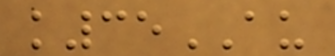k35AU
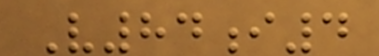V84i4
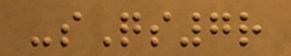-sQs7r
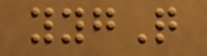yygQ
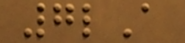7lA
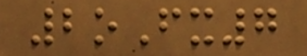2oFx7
